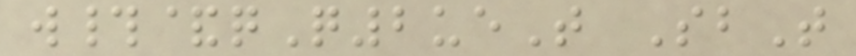w#&qQ2ueT SbT
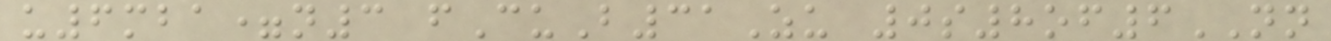u6mba=n3 fCuB31Zu 0s8of6NN
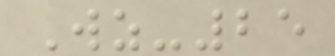Wz-25
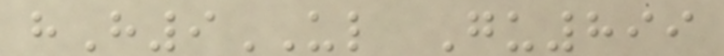hH9UL Gu899
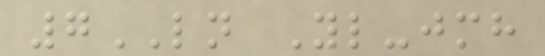7LN Yl-jmh
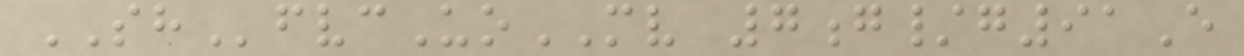SHfvcUoMV 7g/g91E
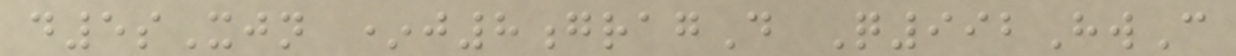d5sXjn *j8gragD Q992HwC
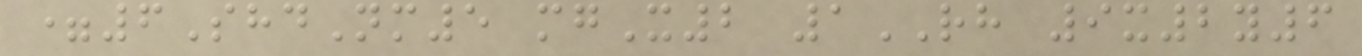=6ShdNm5 mgX2 1RH 9x2y6
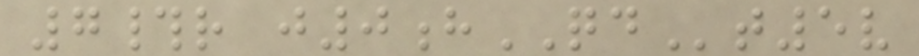7#r j0hQDt5v
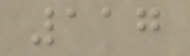117
